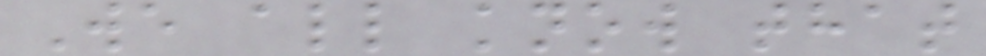We all know that
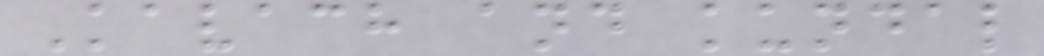Kavach and kundal
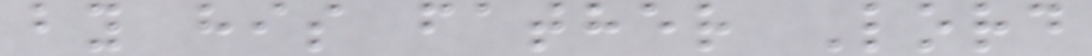by his father Lord
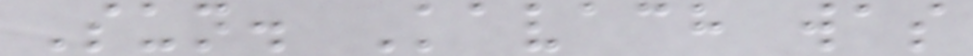Sun. Kavach was
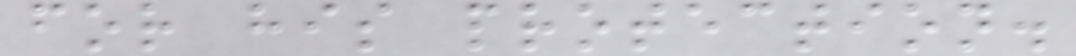for his protection.
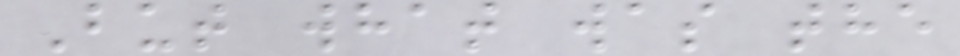But what was the
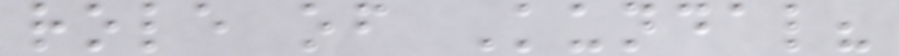role of Kundal?
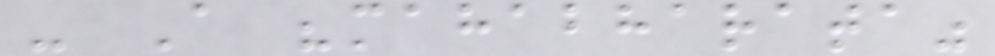- A "mahabharata"
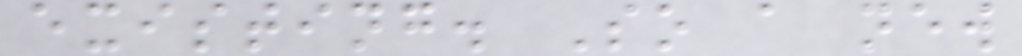existing. So a new
